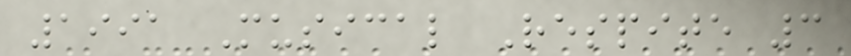1991 Musical Respite 3
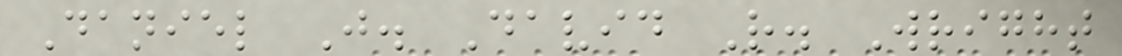Daniel J. David R. Wright
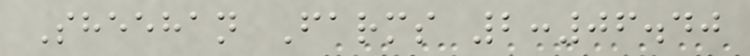Sheehan Farms 2:06.40
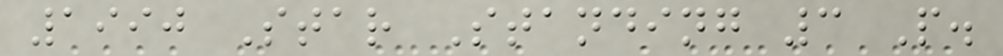1990 Star Standing 3 P.
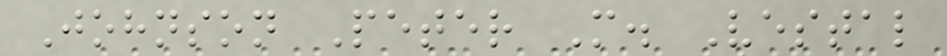Johnson Peter M. Vestal
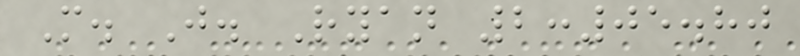M. J. Ryan 2:05.80
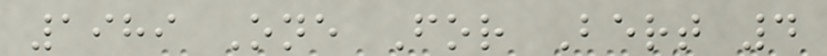1989 One For Bert 4
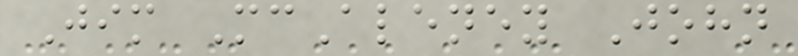Jim McAleney John
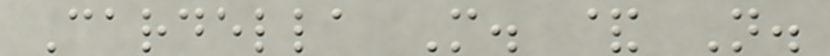Cardella M. & N.
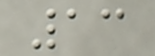13
